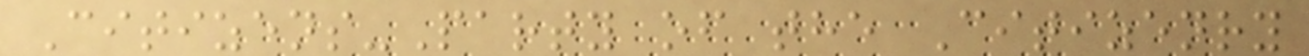Citizens-Party of the Citizenry
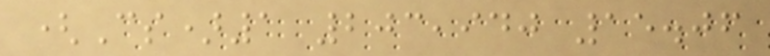(Cs)1 203,940 15.06
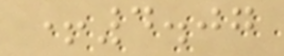+4.07
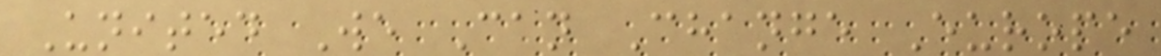United We Can Change Europe
